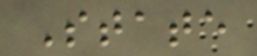State
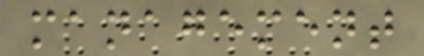management
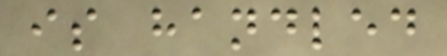is handled
